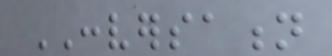CONVERSATION
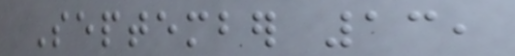September 13,
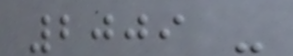2009 -
